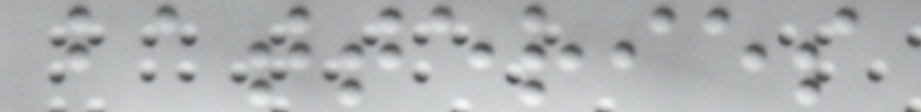batteries
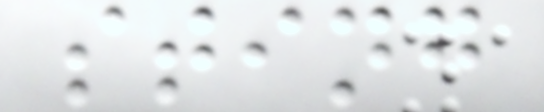sting
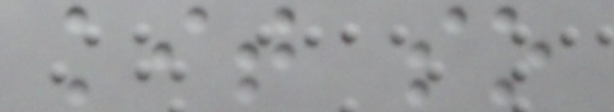kit so
